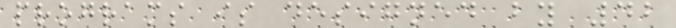programs is designed by 42
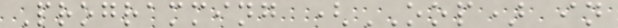Programming (OOP) in
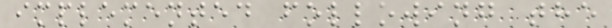implemented following the
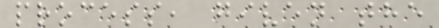process, given the
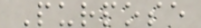Purpose
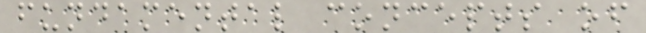fundamental concepts of
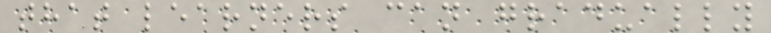that learners can gradually
